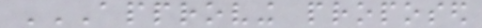APPROVING PROPOSED
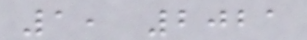1, 2021
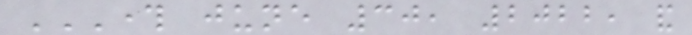THROUGH JUNE 30, 2022, AND
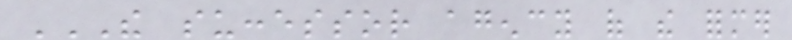THE SUCCESSOR AGENCY OF THE FORMER
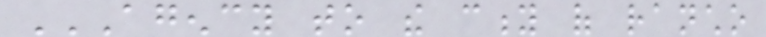AGENCY TO THE CITY OF RANCHO
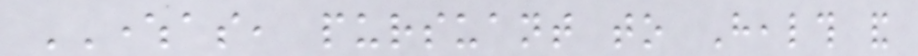WHEREAS, pursuant to Health and
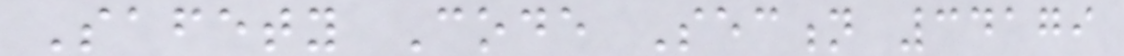Safety Code Section 34179
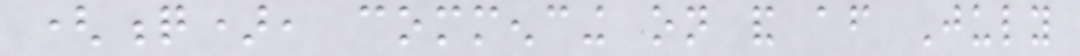(q), commencing on and after July
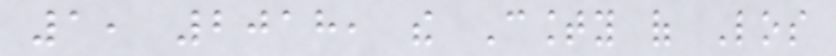1, 2018, the County of Los
